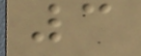3
